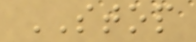STOP
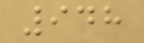948
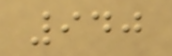940
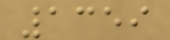1359
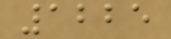1225
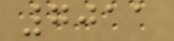7011
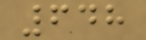648
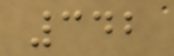342
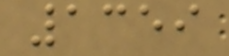1359
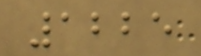1225
